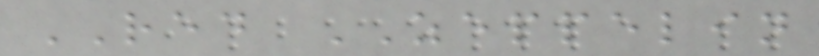RED ZEPPELIN
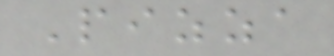Pizza
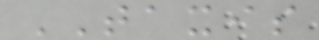TAXIS
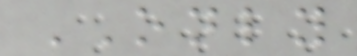ONLY
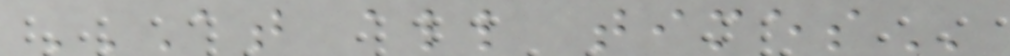AT ALL TIMES
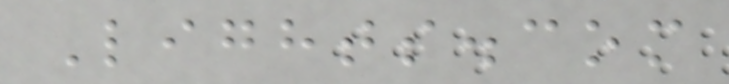Lights.com
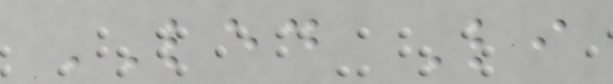LED Li
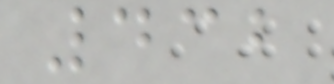432
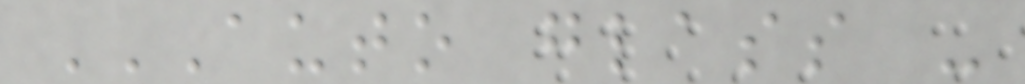AUTO GLASS -
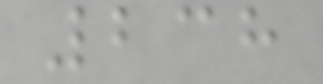238
